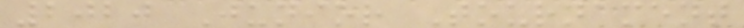2020 Junior Tournament
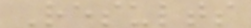Results
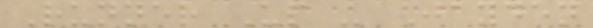Runner Up - Jayden
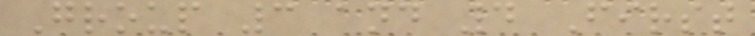Group 3 and 4 First
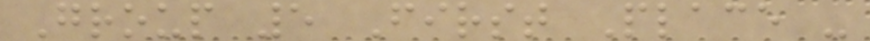Group 5 First Place -
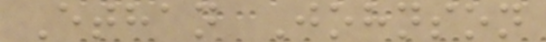Ethan Johnson
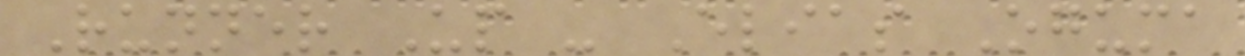Runner Up - Elias Oguma
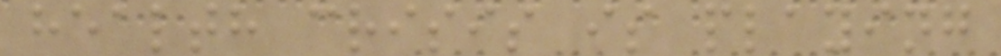health crisis is playing
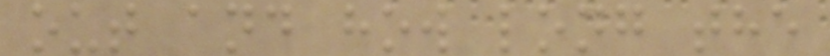out and how long the
